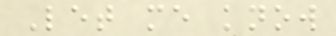Let me know
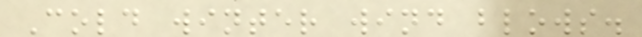Cold winter wind blows.
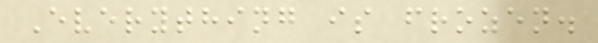Everything is frozen.
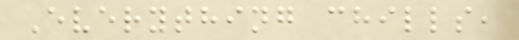Everything chills,
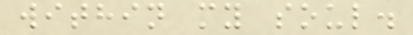within my soul.
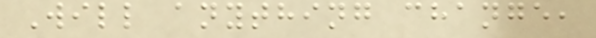Will anything change,
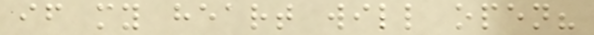if my heart will open?
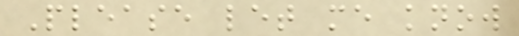Please let me know
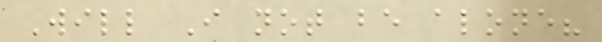Will I not be alone?
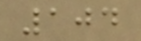104
